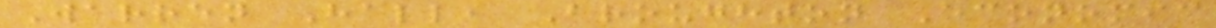Warren Hall, Broughton Economic
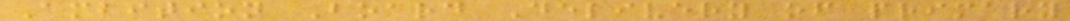Ambition Board Delivery of primary
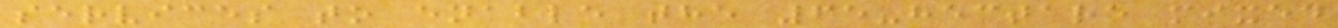services to enable the 65-hectare mixed
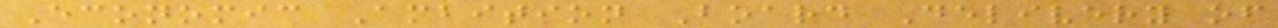Economic Ambition Board Delivery of
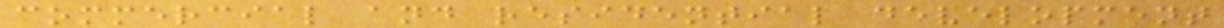commercial and residential development
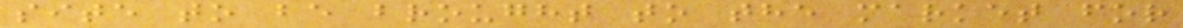site to be brought to the market for
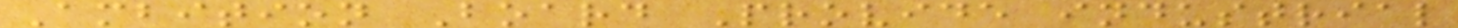Ambition Board Provide industrial
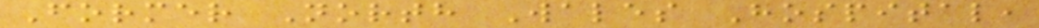Former North Wales Hospital,
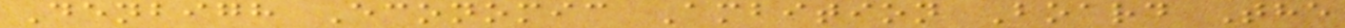Denbigh Economic Ambition Board The
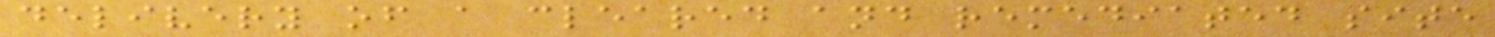delivery of a cleared and remediated site
